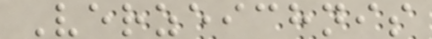Verzeichnis
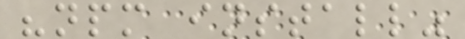"npm install"
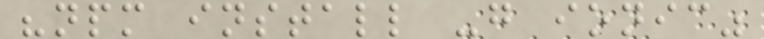"npm install -g ionic"
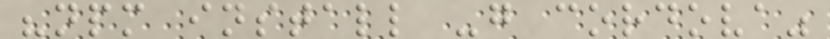"npm install -g cordova"
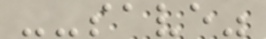--save"
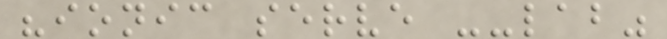"ionic serve --lab"
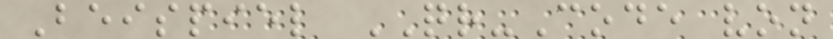Beispiel QR-Code von
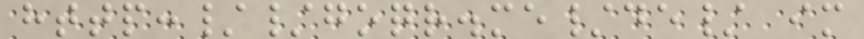http://goqr.me/de/ im
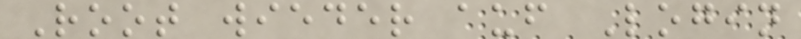Root wieder auf Login
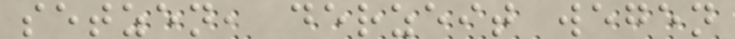setzen, derzeit wegen
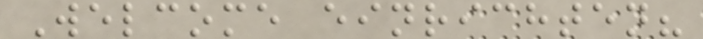Welcome einrichten?
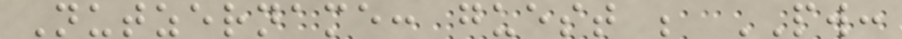Nutzername: guest ; PW:
